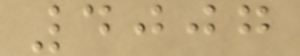4007
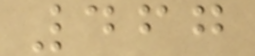467
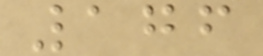176
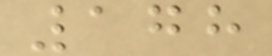178
